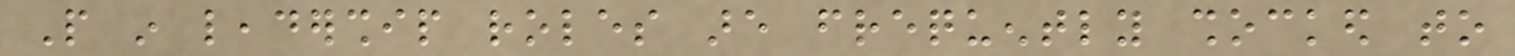People in leadership roles are frequently shocked to
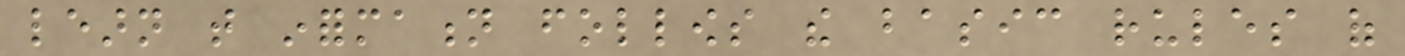learn that information follows the basic rules of
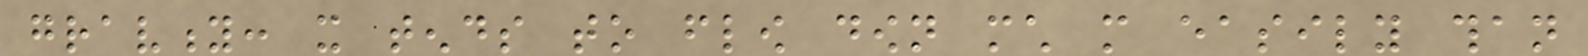gravity: it tends to flow down much more easily than
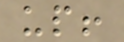up!
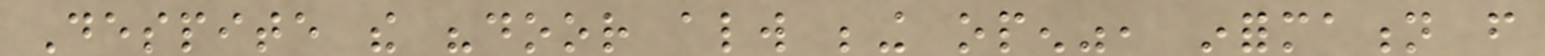Despite the "door always being open", information from
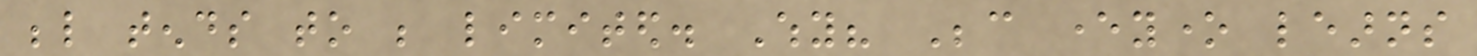below tends to be limited. Why? Because everyone learns
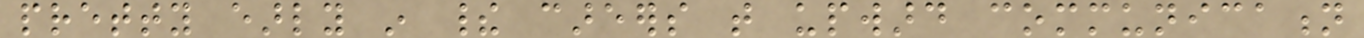pretty early in their careers that upward communication
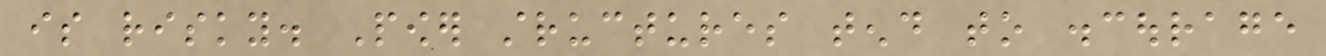is risky. Power structures tend to discourage
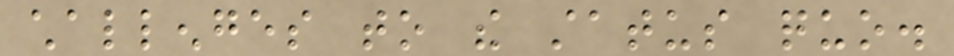challenges to the status quo.
